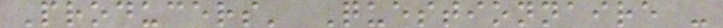Producers' Questionnaire -
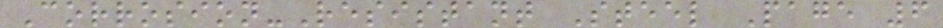Corrosion-Resistant Steel Page 6
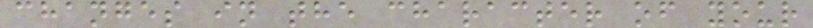changes in the character of your
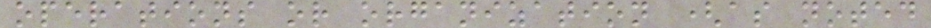operations or organization (as noted
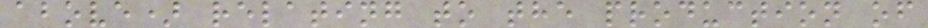above) relating to the production of
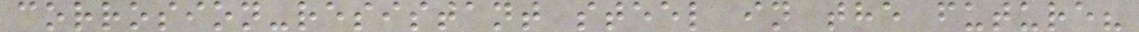corrosion-resistant steel in the future?
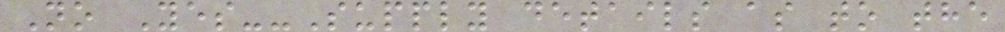No Yes--Supply details as to the
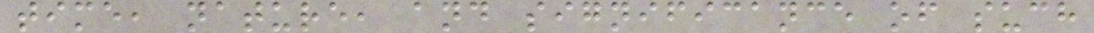time, nature, and significance of such
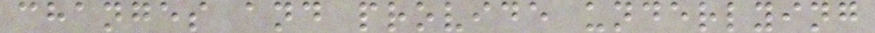changes and provide underlying
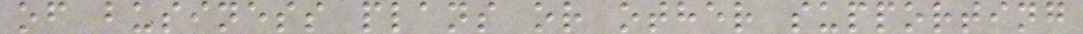of business plans or other supporting
